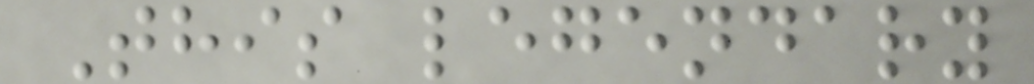This legendary
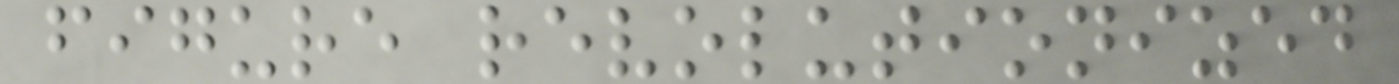figure revolutionized
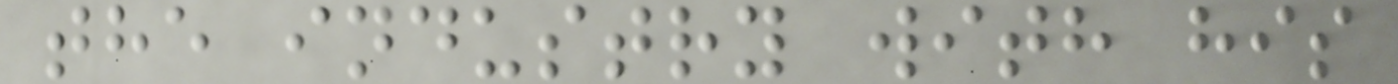the industry with his
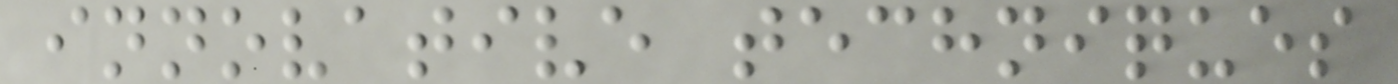innovative techniques
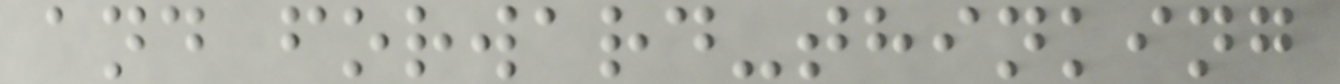and forward-thinking
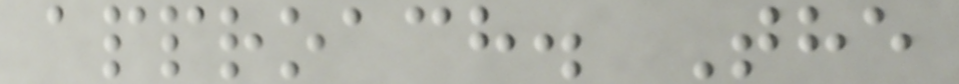approach. The
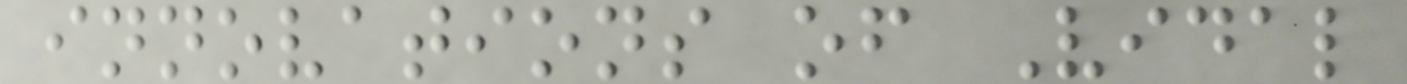innovations of Vidal
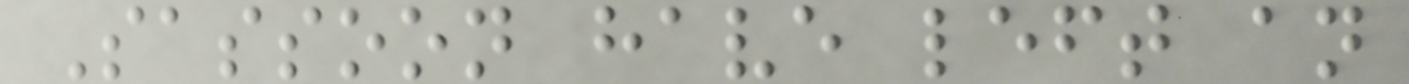Sassoon have left an
